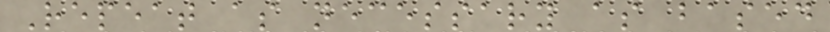Repeat as necessary as based
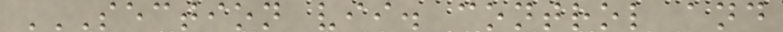SECTION VII. CONTROL AND
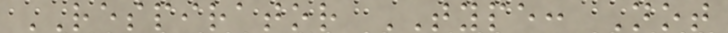RESPIRATOR TYPE: Not
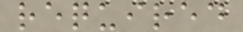required
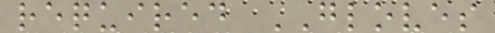required GLOVES
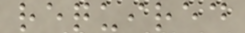required
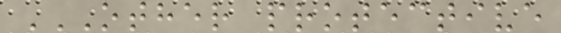OTHER PROTECTIVE
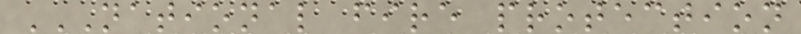NATIONAL FIRE PROTECTION
